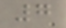7
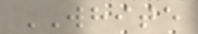WHITE
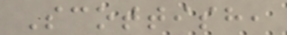Scottish,
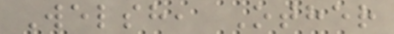Welsh, Other
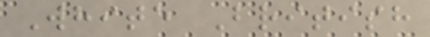White British
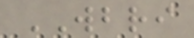WBRI
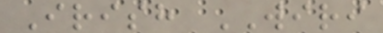Irish WIRI
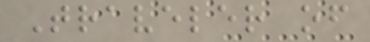Traveler of
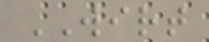WIRT
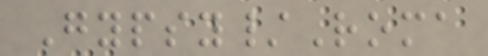Gypsy/Roma
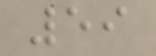59
